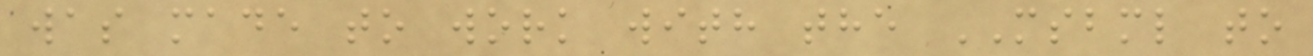was made to work with the MSBML to
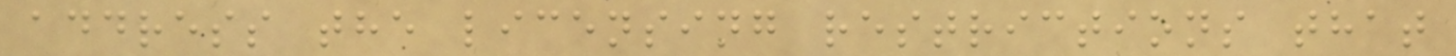address the licensing restrictions that
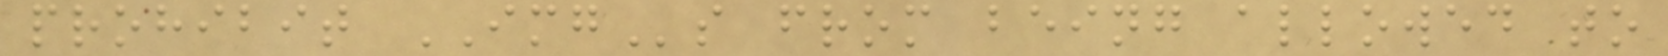prohibit IMGs from being allowed to
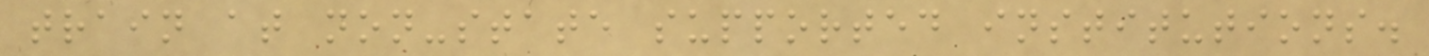train at non-state supported institutions.
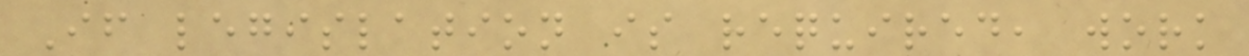If legislation is required, work
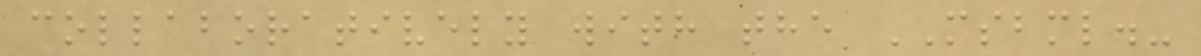collaboratively with the MSBML.-
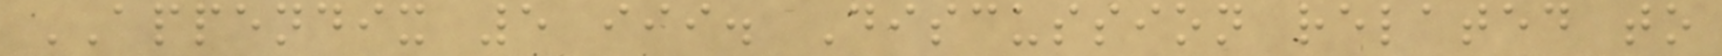APPENDIX 5 iii. Discussion related to
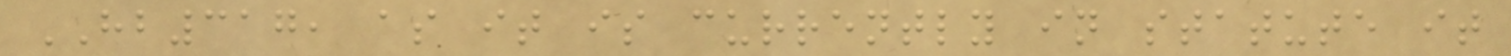HB317, as it is currently in statute it
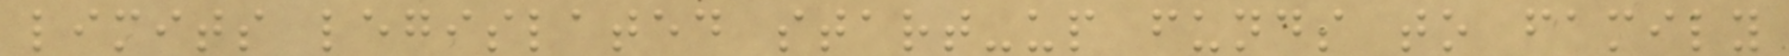limits legislated start-up funds to family
